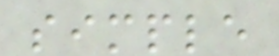simple
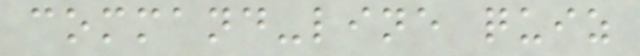command-line quiz
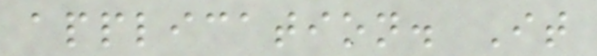application. It
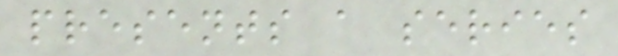presents a series
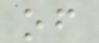of
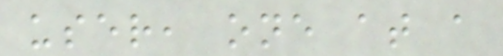user, one at a
